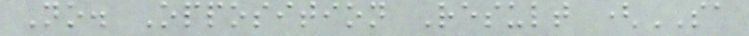No. Opposition Result (SA
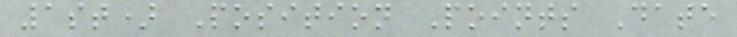1st) Position Points Date
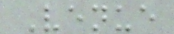Venue
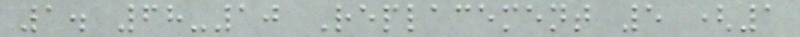1. 68-10 Replacement 5 (1
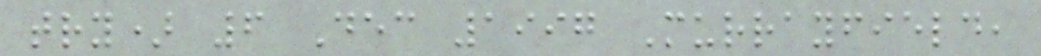try) 6 Dec 1997 Murrayfield,
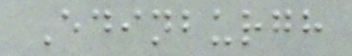Edinburgh
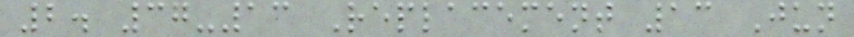2. 37-13 Replacement 13 Jun
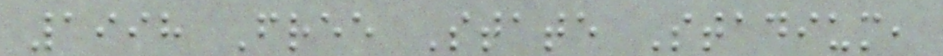1998 Free State Stadium,
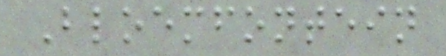Bloemfontein
